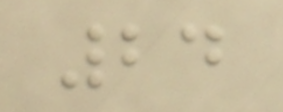24
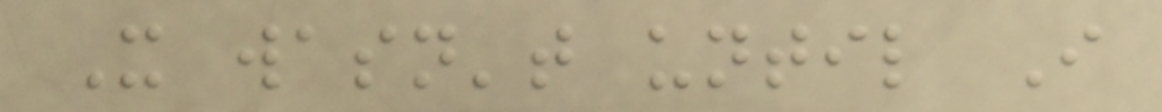It wasn't until I
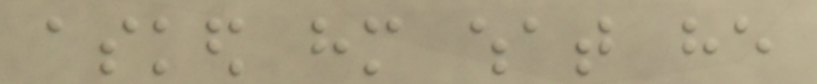asked him what he
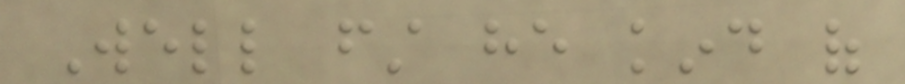Well first he kind of
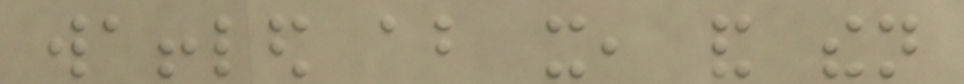waffled about it, and then
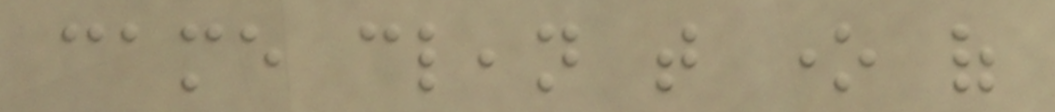came clean that one of
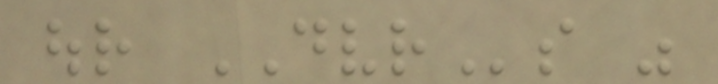our DVRs was
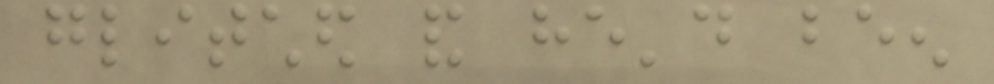glitched and he'd been
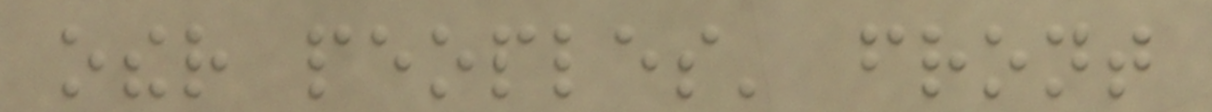other peoples' front
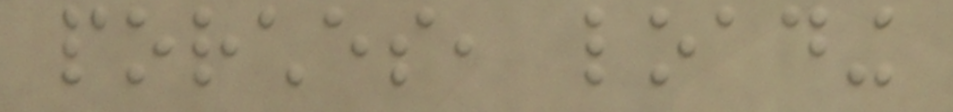porches, loading
